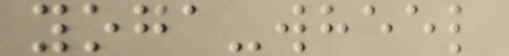yoga-wheel
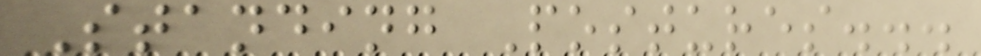Standing Postures...
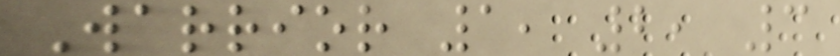Warrior 1, 2, 3
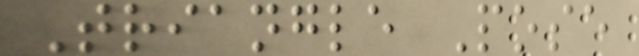Triangle Pose
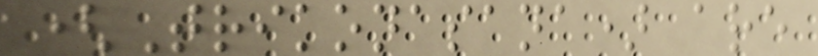(Trikonasana) are
